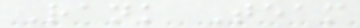Rank Team
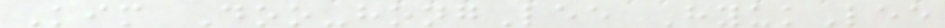Kim Doo-hongLee HyukLee
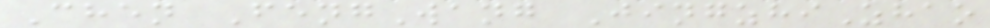Chen FengWang JingzhiZhao
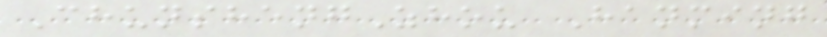ChunshengZhou Hanming
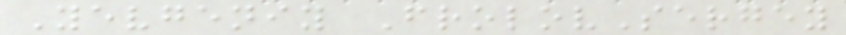Yevgeniy FrolovSergey
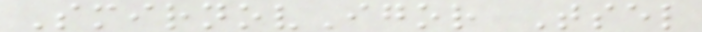SmirnovIgor Tsel
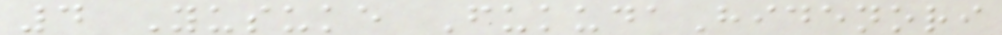4 Yusuke FukudaHidenori
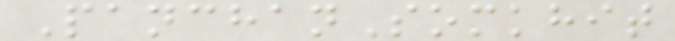PanchanSomkhit
